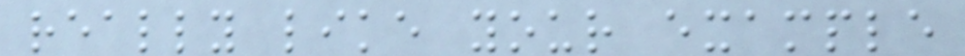really like your example
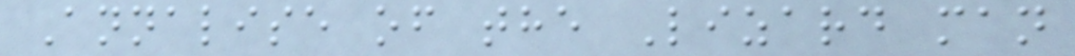Annalise of the Lizard man
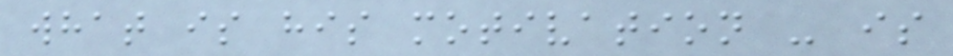what is his motivation - is
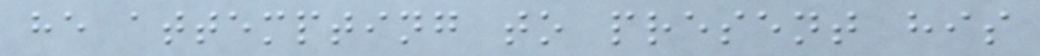he attempting to present his
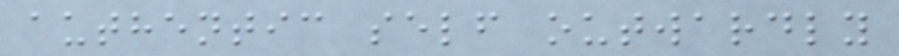authentic self outwardly
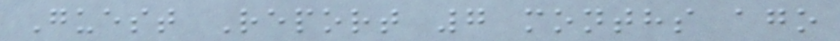Guest Report 7 months ago
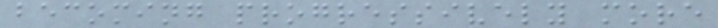becoming progressively more
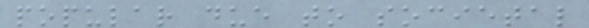popular due to societal
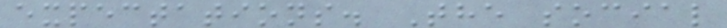expectations. The social
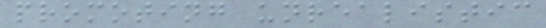promoting unrealistic
